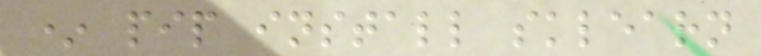* pip install sklearn
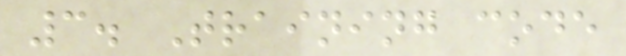3. Training code
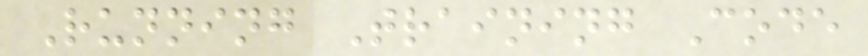Running Training Code
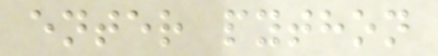enter python
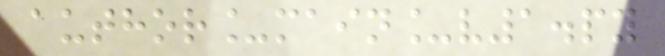author_main_v1.py
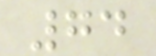74
